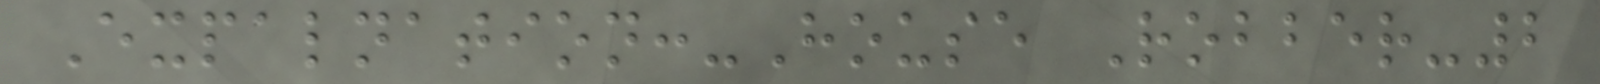Expalnation:-House Robber-2
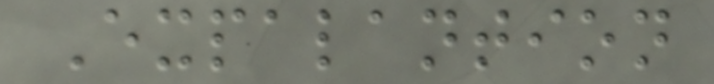Expalantion
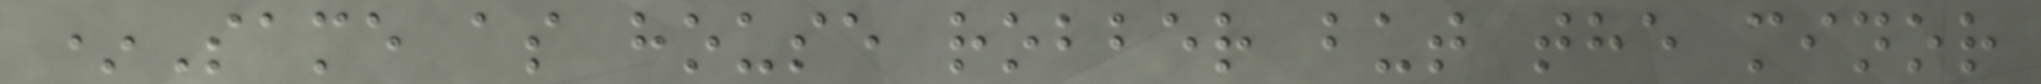*Same as house robber but the minor
